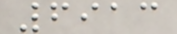6913
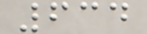634
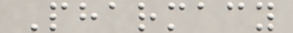Pharmacy
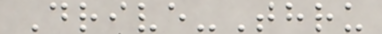Drive-Thru
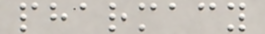pharmacy
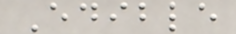Edible
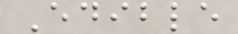Edible
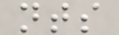nts
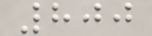800
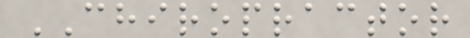CHIROPRACTOR
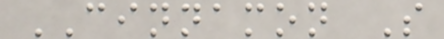CINNAMON S
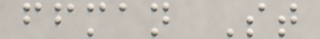ffman St
